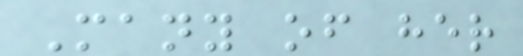Many of her
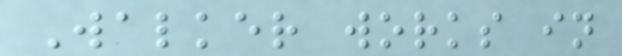Walker works in
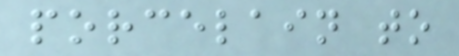porcelain to
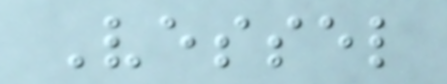Vessel
